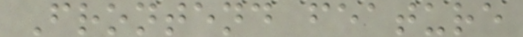Frontend feature
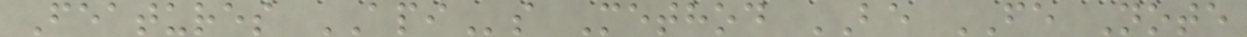Features APIs Method BE FE Note
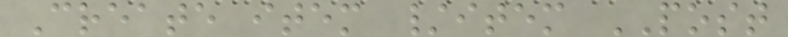Create item /item POST
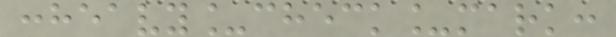:heavy_check_mark:
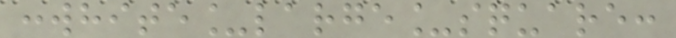:white_large_square:
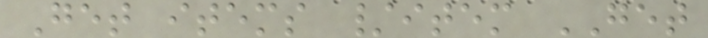Get items /item GET
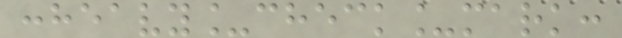:heavy_check_mark:
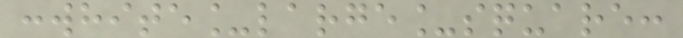:white_large_square:
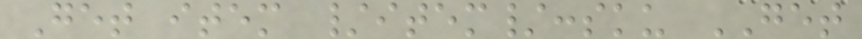Get item /item/:sku GET
